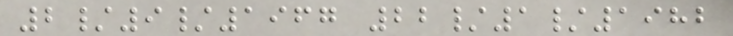2/9/1967 22/1/1982
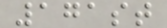171st
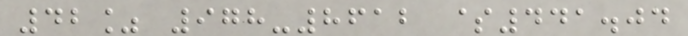42% 978-8612 $441.04
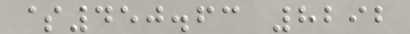$450.63 8292
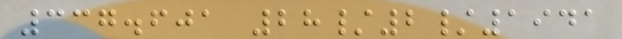337.601 28/2/1941
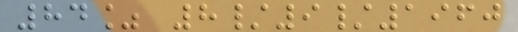84% 8/9/1960
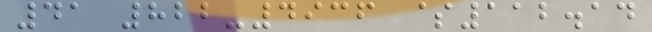41 822-4936 $112.14
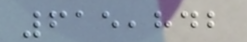615,842
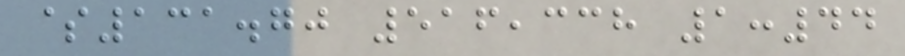$131.70 516,338 1:44
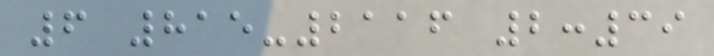6 815-2116 2:39
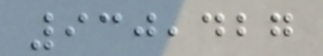930,427
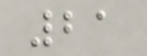21
